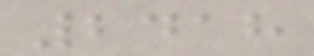2418
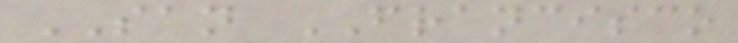SAN FRANCISCO
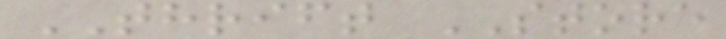THRIFT STORE
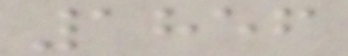1856
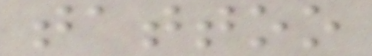tattoo
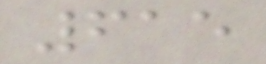615
